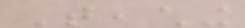Teaching
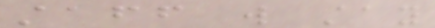staff will stay
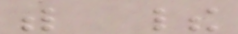with their
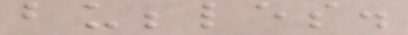bubbles.
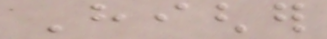Higher
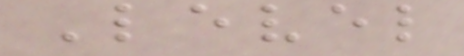Level
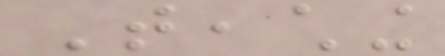Teaching
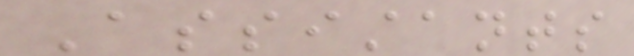Assistants
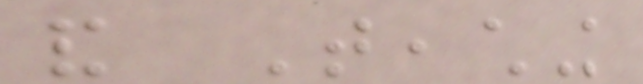and Teaching
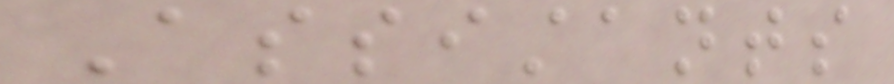Assistants
